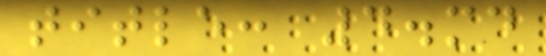title: 4.md
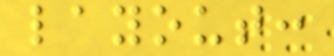layout:
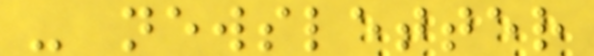- newsletter
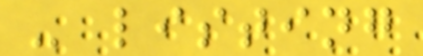- listing
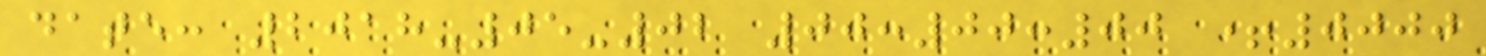date: 2018-05-02 00:00:00 +0000
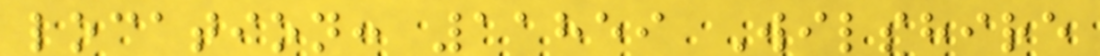location: 11859 Wilshire
